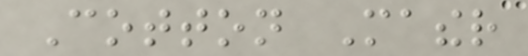Cotton Mather
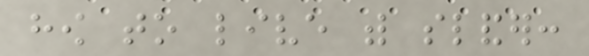how to live with slander:
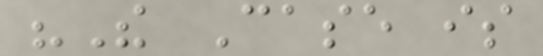"The Case is
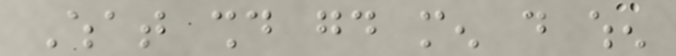What should good men do when
